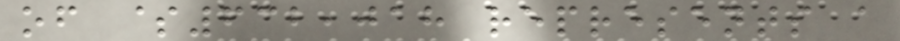of $632,018 represents a
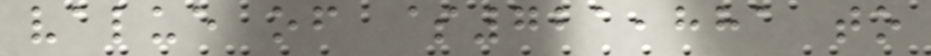value of $721,881 to
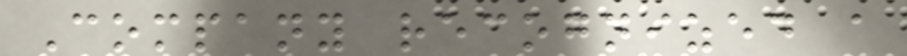Company recognized a
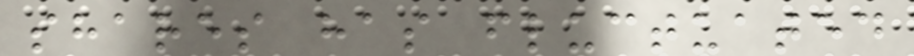shares has fluctuated
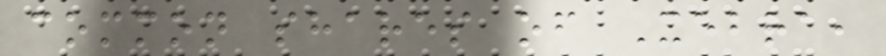common shares of Xebra,
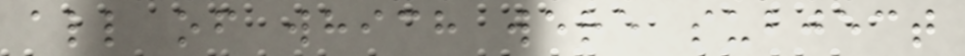all of which were subject
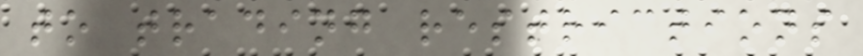to trading restrictions
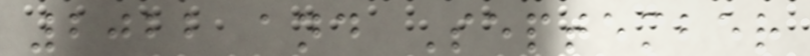2022 and September
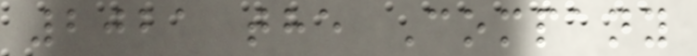2021 the Company
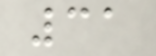31
